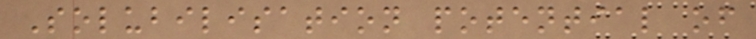Solubilisation potential of
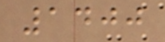1400
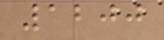1200
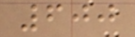600
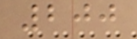200
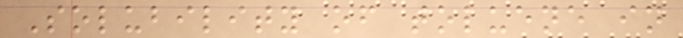Solubility of toluene in
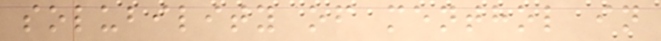solubility of menthol in
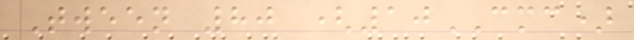Tween 80 (10CMC)
